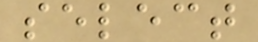select
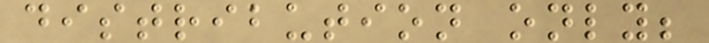distribution only;
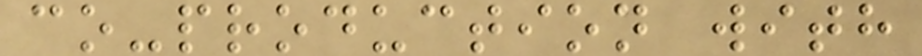co-production with
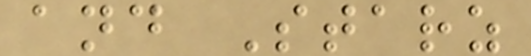and Starz
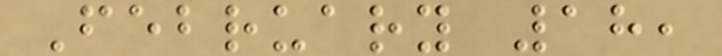February 18,
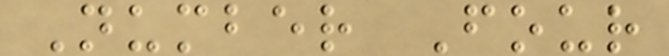Number Four
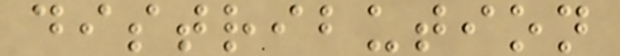distribution
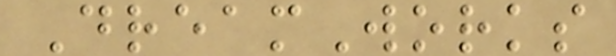DreamWorks
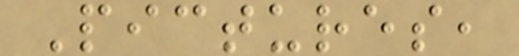Pictures,
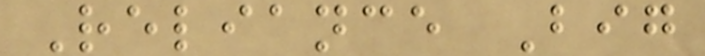Reliance Big
